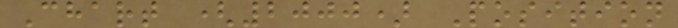Chart (2000) Position
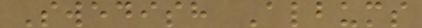Swedish Albums
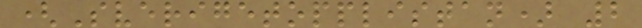(Sverigetopplistan) 2
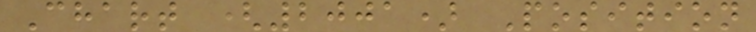Chart (2001) Position
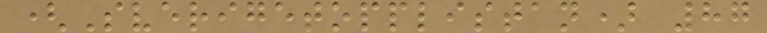(Sverigetopplistan) 87
